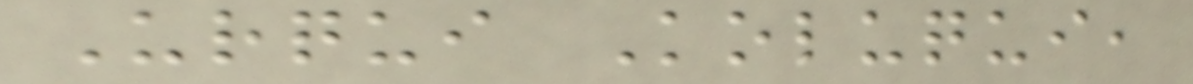Urqui Koluqui,
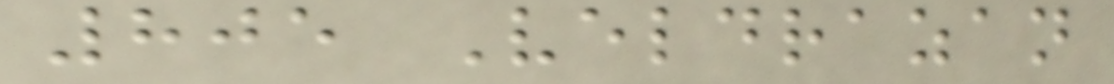805 Veldrazan
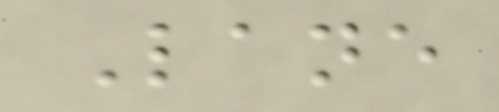Lane
